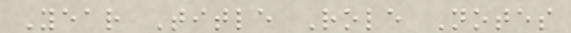Year Title Role Notes
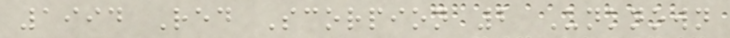1994 Red Scorpion 2 Unknown
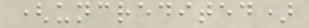(uncredited)
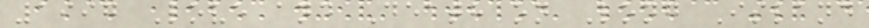1997 Love and Death on Long Island
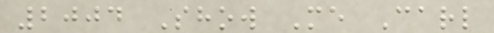2004 Show Me Carl
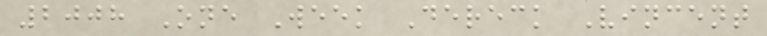2008 One Week Dereck Vincent
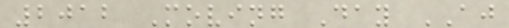2012 Moving Day AJ
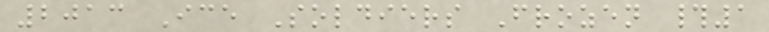2013 Ice Soldiers Frozen #1
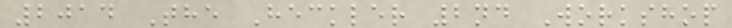2014 The Heckler 2nd Workshop
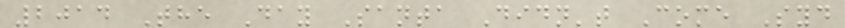2014 The Day Santa Didn't Come Syd
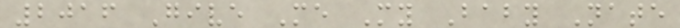2016 Give Me My Baby Nate
